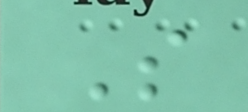So
